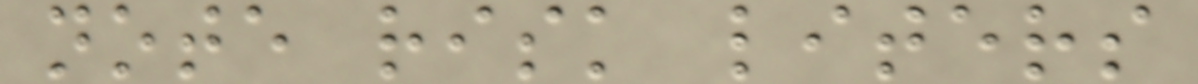note risk liters
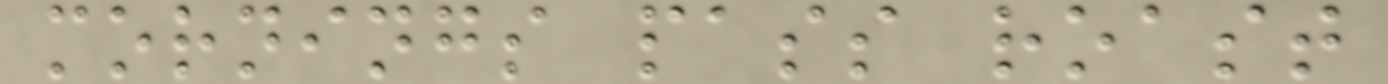mornings pass roast
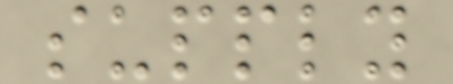supply
